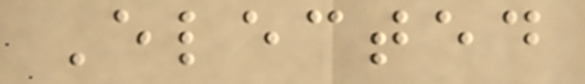Elected
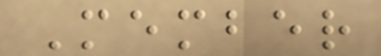Member
